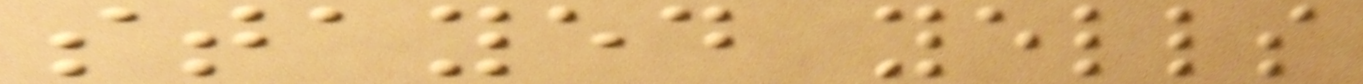stayed yells
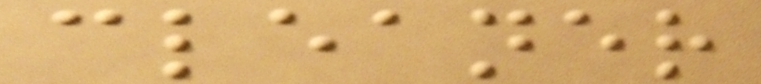cleaner
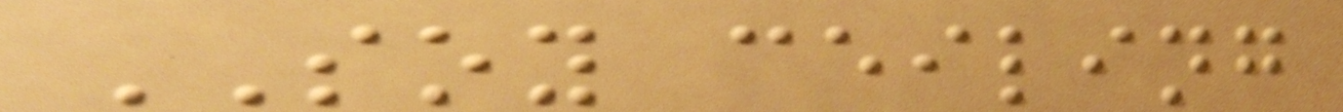SOY ceiling
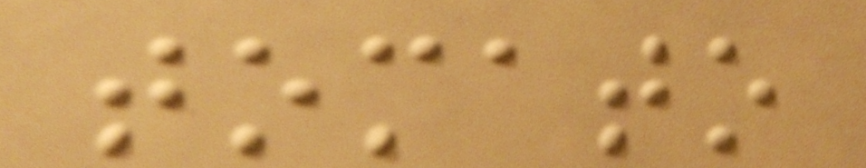tomato
